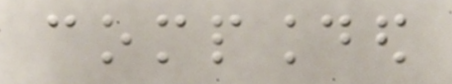compounded
